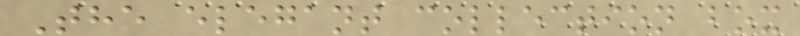The elegant collection box
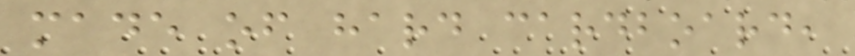made of hard cardboard,
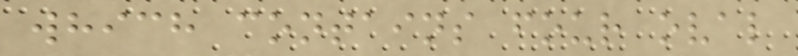which contains four oval
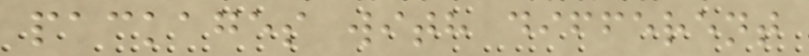packages with different
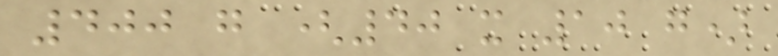400 g (40 x 10 g)
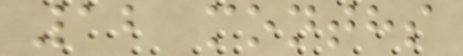12 months
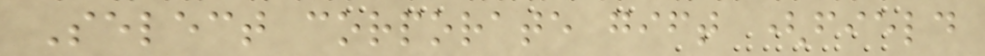Select corporate gift (field
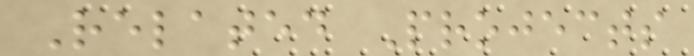Related Projects
